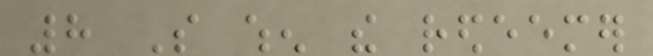8 So when the redeemer
